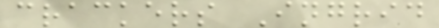crackers Ingrid
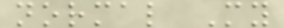normal My
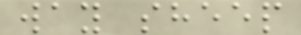way sheep
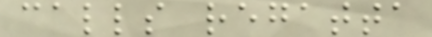calls regatta
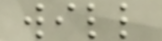will
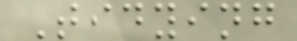Tidying
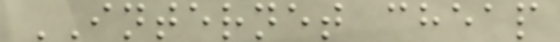INTERNET cheap
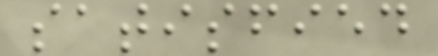satisfied
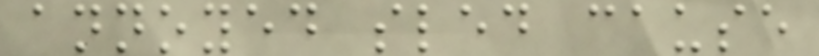annoyed sled cause
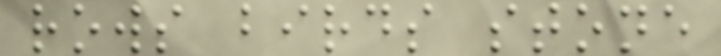rows birds stone
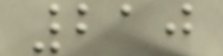210
